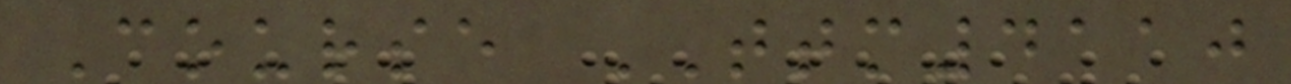Course TTM4110
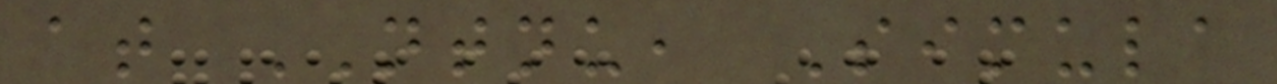at NTNU, Simula
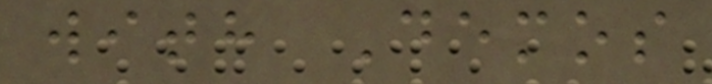with Demos
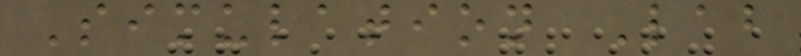Simulation Lab
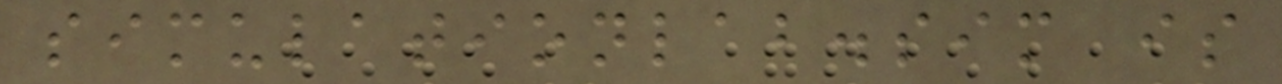simulationlab.sim is
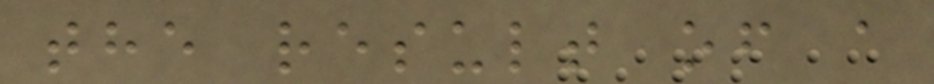the result of a
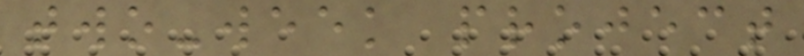two-week project
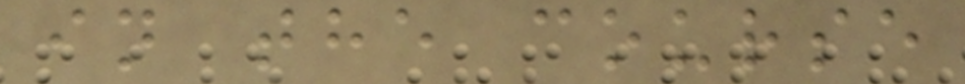in the course
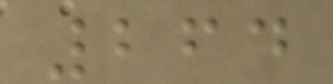264
